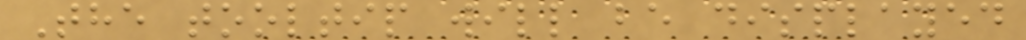The tooltip will be displayed
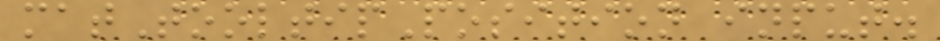matTooltipPosition input.
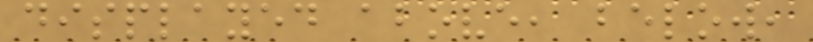displayed above, below,
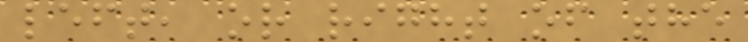left, or right of the
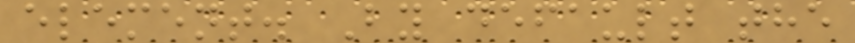element. By default the
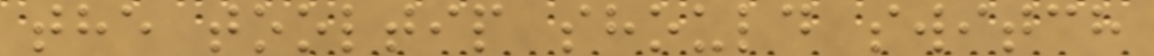the tooltip should switch
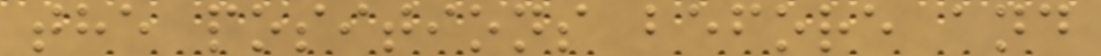the positions before and
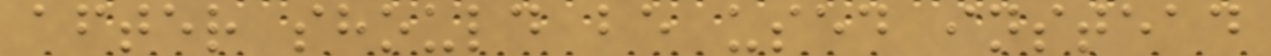after should be used instead
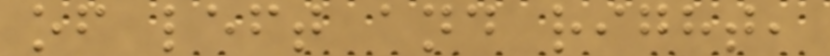of left and right,
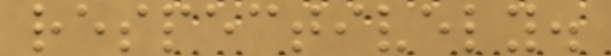respectively.
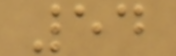54
